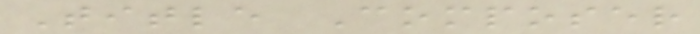Title Composer
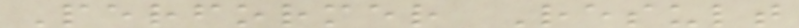Performer Result
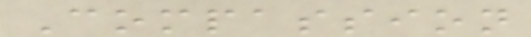Compassion
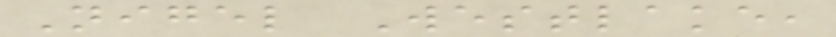Nigel Westlake,
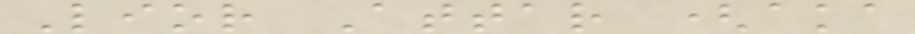Lior Attar (aka
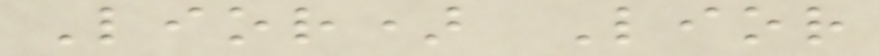Lior) Lior
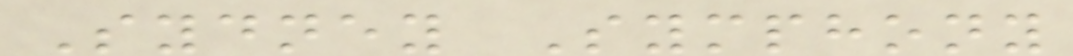Sydney Symphony
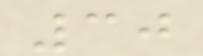30
